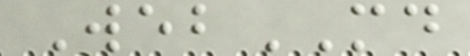WebMD
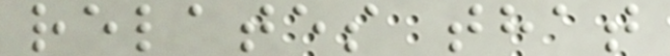relates that
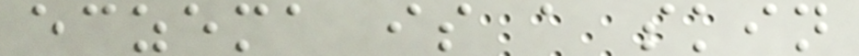eczema is a skin
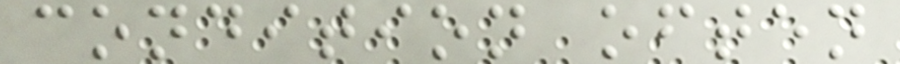condition often
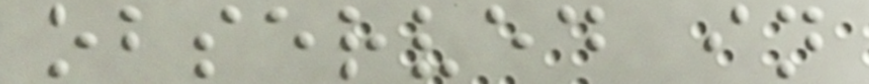observed in
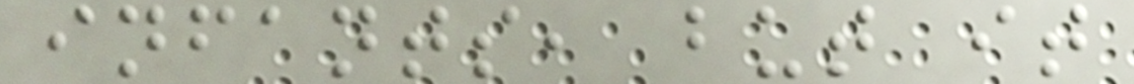infants, but it
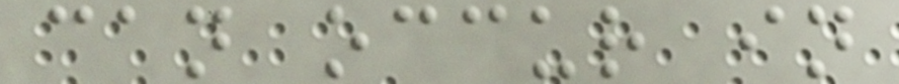can occur in
